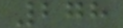278
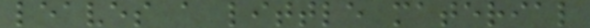leaves a little material
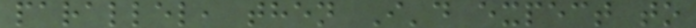parallel, then I'd expect to
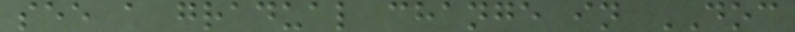see a gradual change in DOC
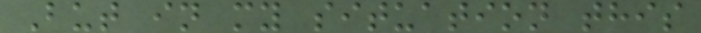But in my situation this
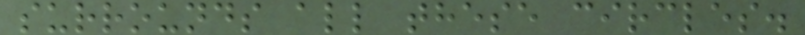surrounds all these circles.
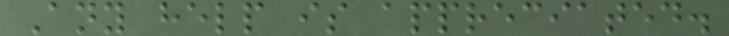Any help is appreciated.
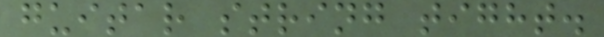guitar string tight.
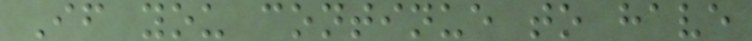If you continue to have
